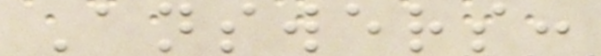Answers:
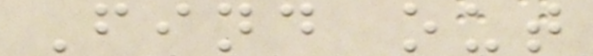Find out
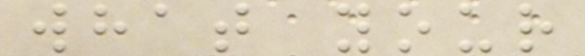what your
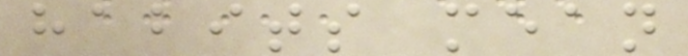habits mean
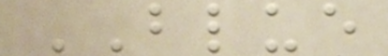BLUE
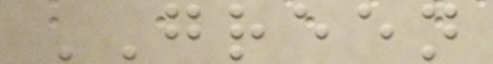GREEN
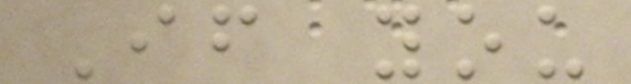If you
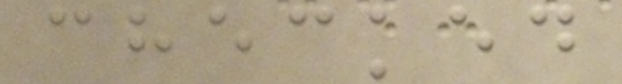checked
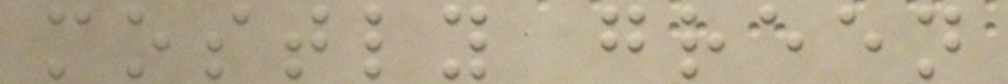mostly green
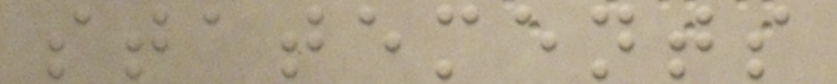statements
